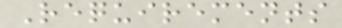Requirements
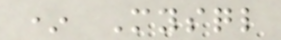* Mysql
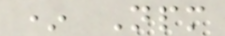* Npm
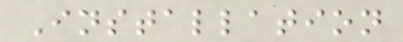Installation
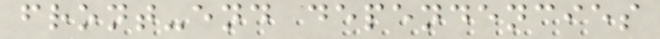front-end dependencies
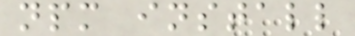npm install
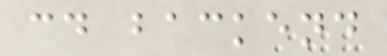cd backend
